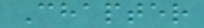Chapter
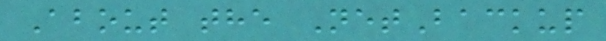About the NetBackup
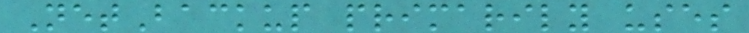NetBackup primarily uses
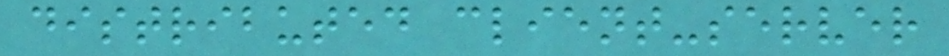distributed client-server
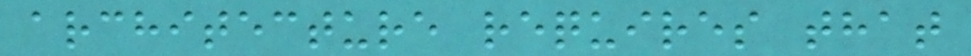architecture requires that
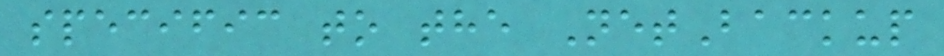specific to the NetBackup
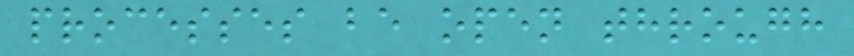processes be open through
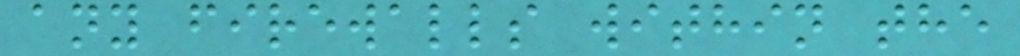any firewalls within the
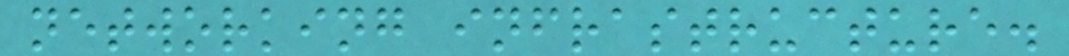networking infrastructure.
